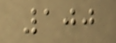100
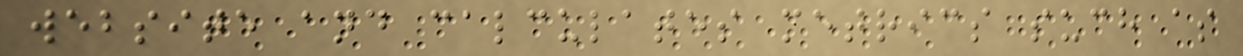website and calculates metrics such as
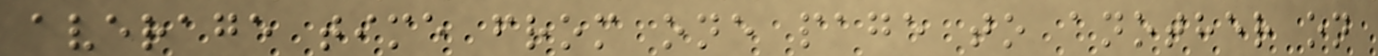average time from one page to another on
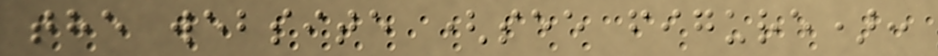the website (see figure):
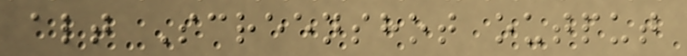alt Screenshot output
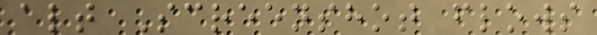alt Screenshot flows
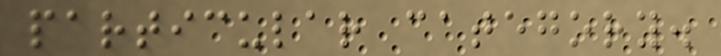particular category.
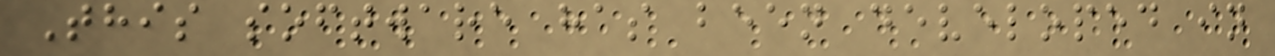This software has been developed in
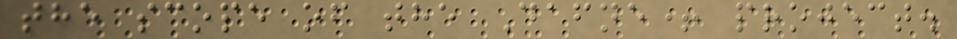the scope of the Dafne+ project.
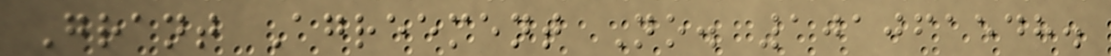Grant Agreement No. 101061548.
